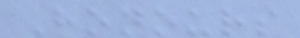Honours
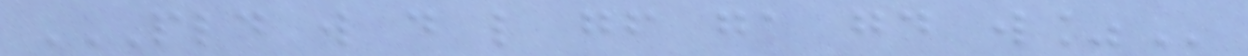PLD W D L GF GA GD W%
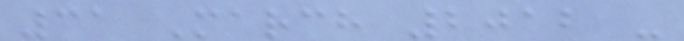31 March 2012 -
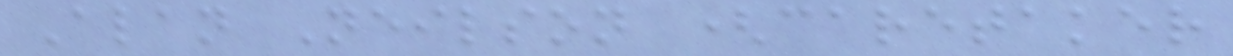Alan Neilson (caretaker
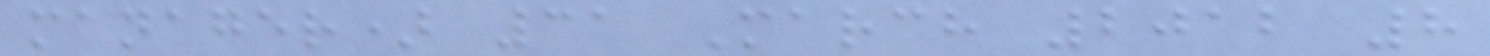manager) 31 March 2012 8
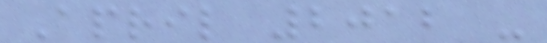April 2012 -
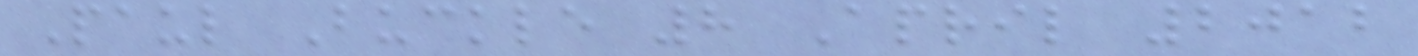Paul Buckle 8 April 2012
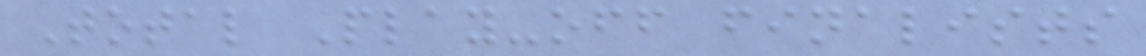Total Play-off finalists
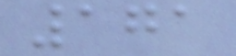171
